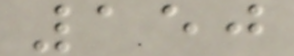150
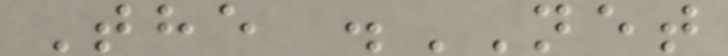The .NET
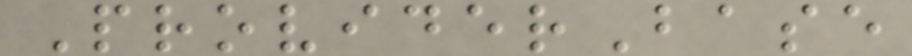ProviderBase
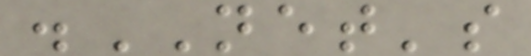.NET's
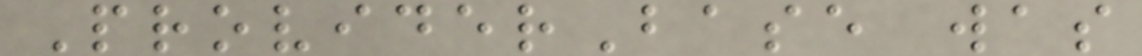ProviderBase was
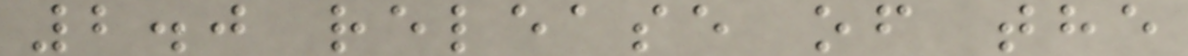2.0 release of the
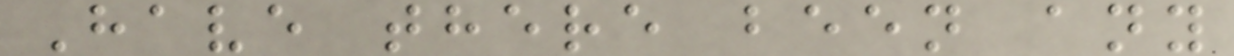Have there been any
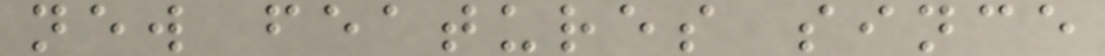new features since
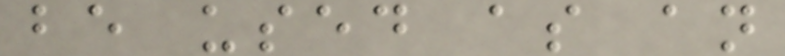be used as an
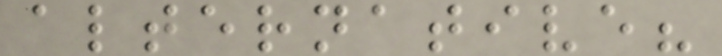alternative?
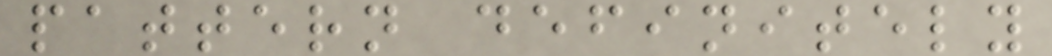pattern definitely
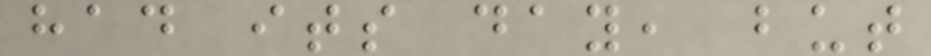had its day, but
